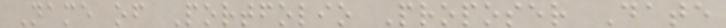Name of Portfolio Proposer Date
